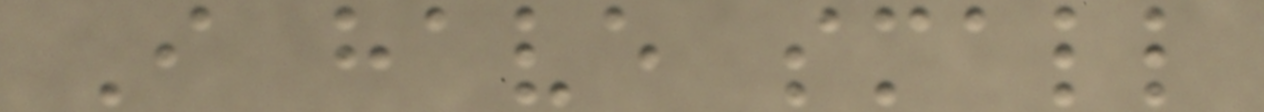I have small
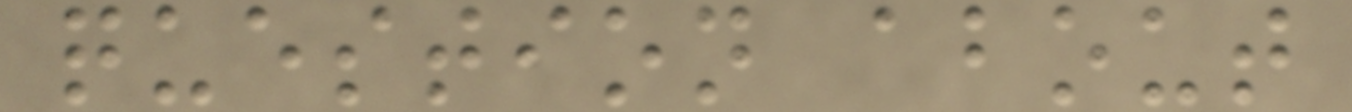question about
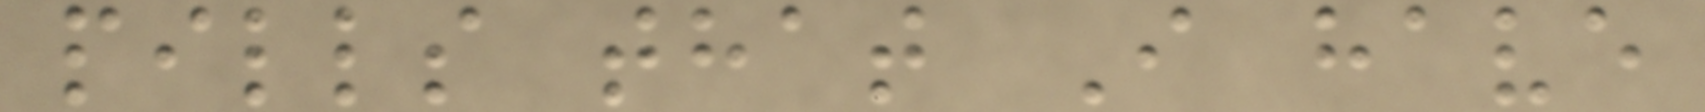pills that I have
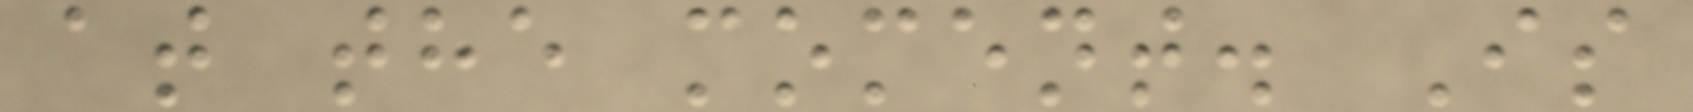at the moment. Is
